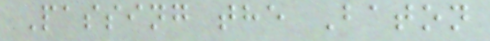Passing the Baton
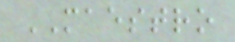MAESTRO
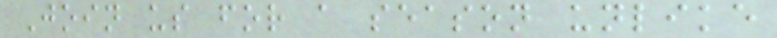Join us for a season unlike
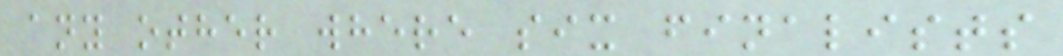any other where six finalists
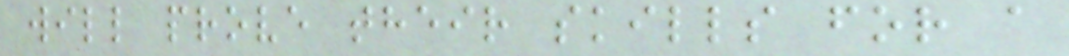will prove their skills for a
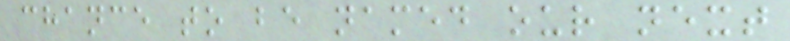chance to be named our next
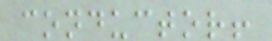conductor!
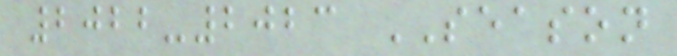2022-2023 SEASON
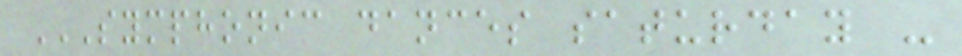SYMPHONIC DANCES SATURDAY -
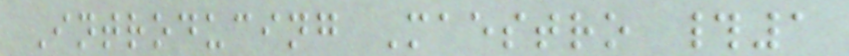Introducing Maestro #1
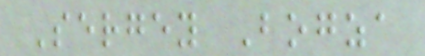Sergey Bogza
